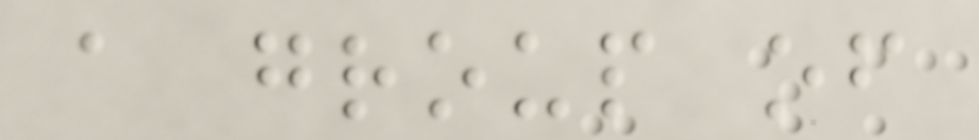a group of
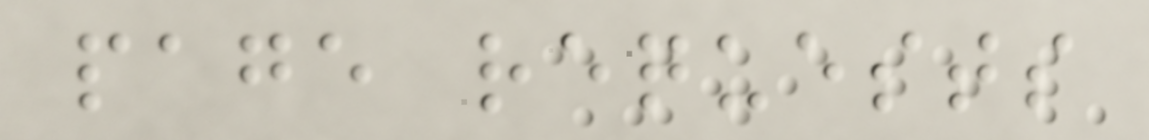page requests
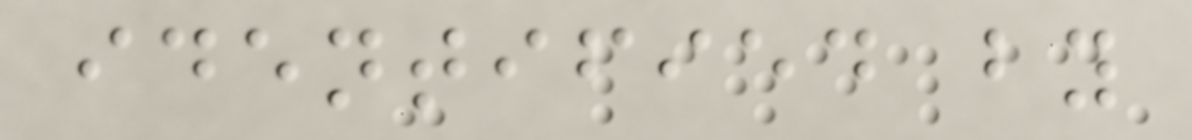identified by
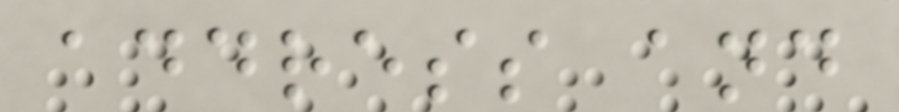address and
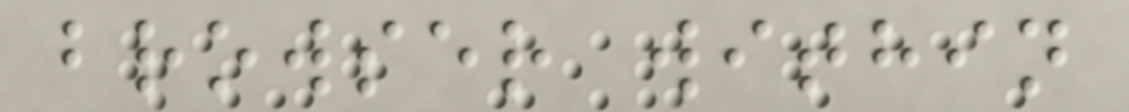browser within
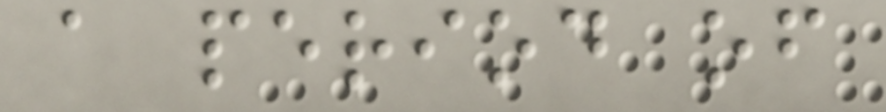a period of
